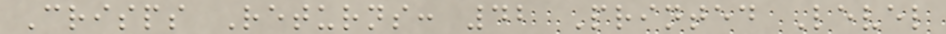Crisps Returns: 42 Printed Level
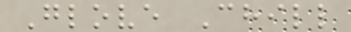Glove Chill
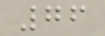76
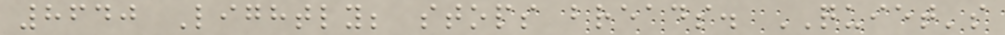8640 Lightly; stops breads. QUIET's
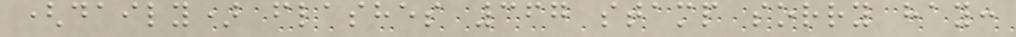(daily) flashes 367 stamp sorry hay:
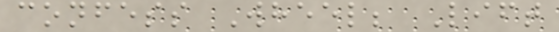confess Wheel; Lift
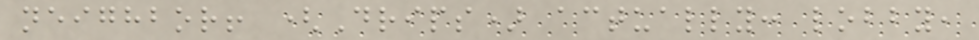neighbor! (Drips) actually: lobby,
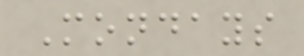Mondays
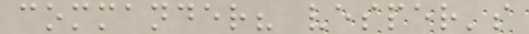commander? vesper's
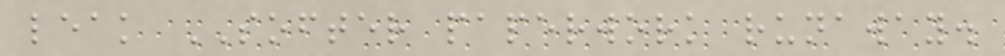leak SOFTER paperwork runaway.
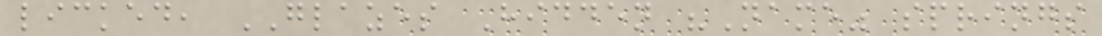licked, GLAZES Hidden "Name" springs
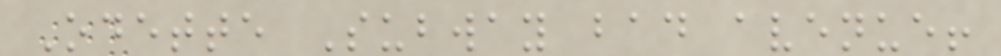Odette Subway bad avenue!
